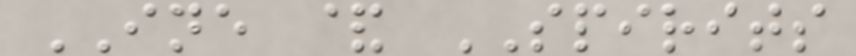INE & SPIRITS
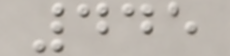445
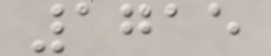1715
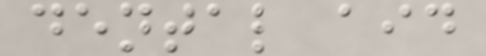dental aid
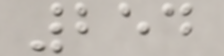254
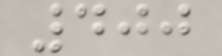400
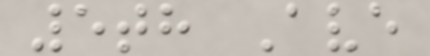5th Ave
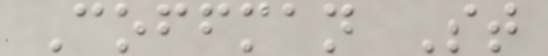Coffman St
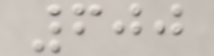600
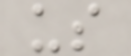us
